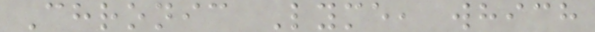Chronic Lyme, which
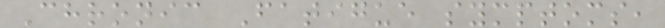Chronic Fatigue symptoms,
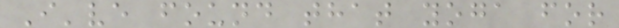I've found that yoga for
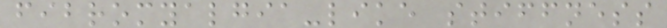fibromyalgia-like stiffness
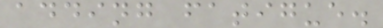adding fatigue.
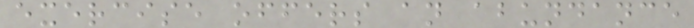exercise offers an abundance
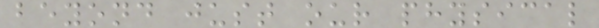beyond just our physical
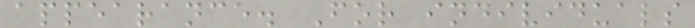appearance. For individuals
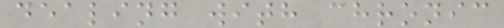dealing with chronic
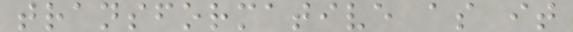transformative as it
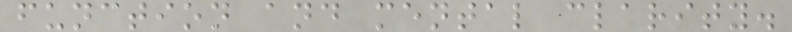function and mental clarity.
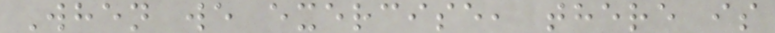When we exercise, there is
